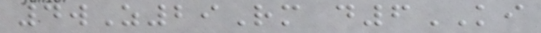4wZ29Rm d6KI
